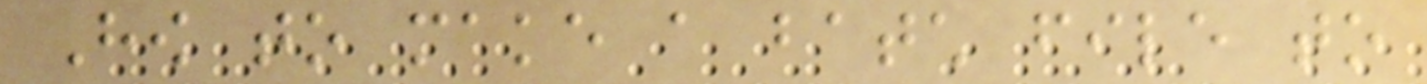How to make a batch file to
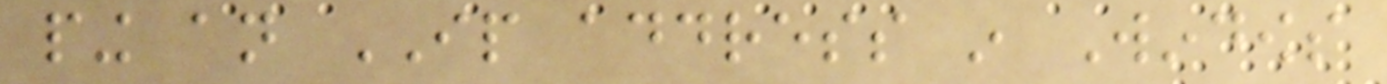ping an IP address in Windows
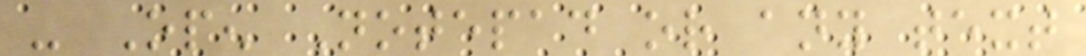- Open Notepad or any text
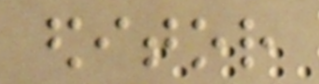editor
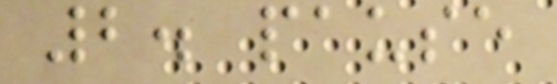2. pause
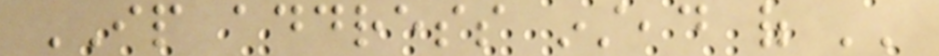IP address instead of ''
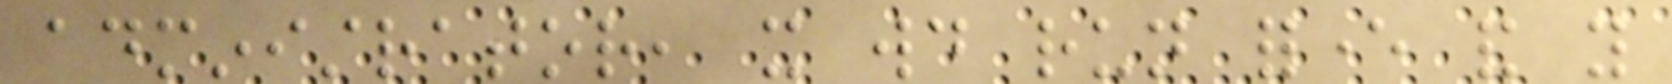administrator, it would run forever and you
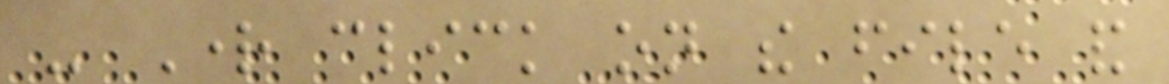- Right click on the file and
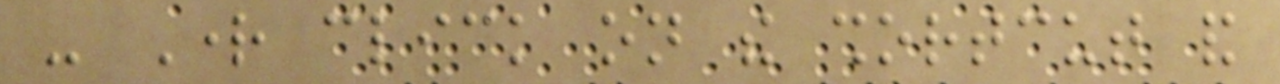- Right click on the shortcut and
